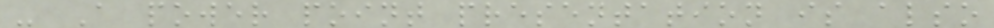- A power point presentation is also
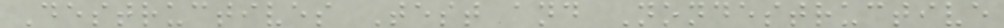Destructives Test and Nondestructive
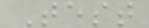Test
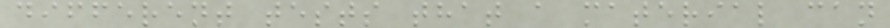different tests that a material can
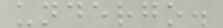undergo.
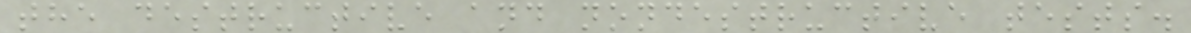the destructive and nondestructive tests.
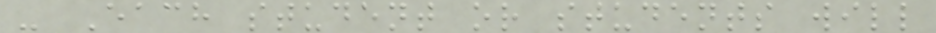- Each student or students will
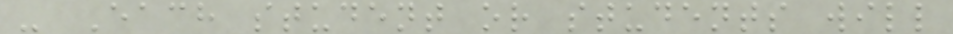- Each student or students will
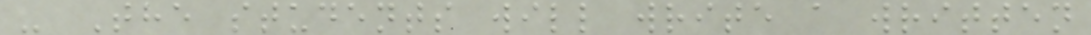- The students will write a written
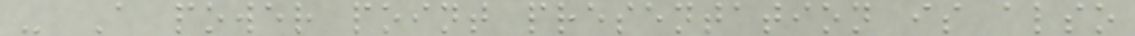- A power point presentation is also
